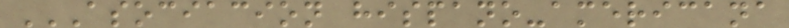ASOCIACION HISPANO-AMERICANA
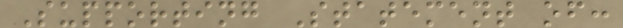Supporting Statement of:
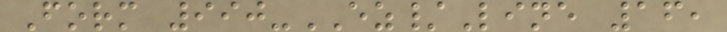Form 990-EZ/Line 16,
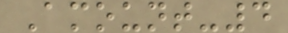Amount-4
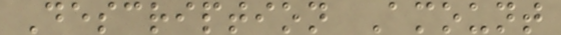Description Amount
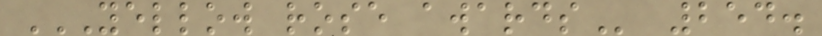YELLOW ROSE AWARDS 254.
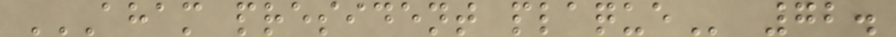AHAM PRESIDENT PLAQUE 72.
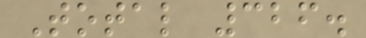Total 326.
